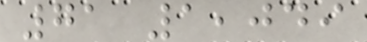71 1,049
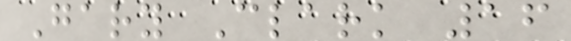Gary Clark 16
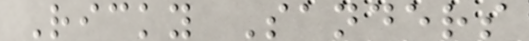Ricky Sanders
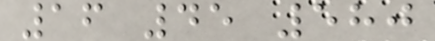16 45 580
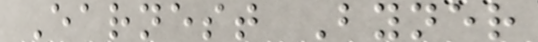Earnest Byner
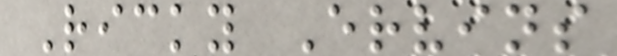Ricky Ervins
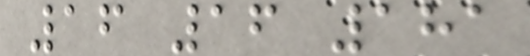16 16 181
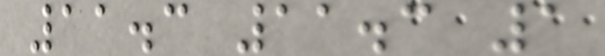11.3 11.3 1
